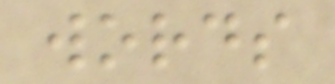words
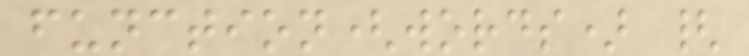function(words) {
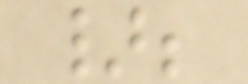};
